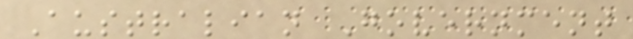Australian Government
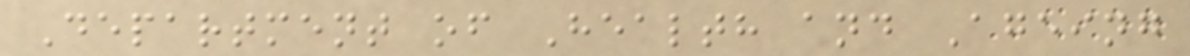Department of Health and Ageing
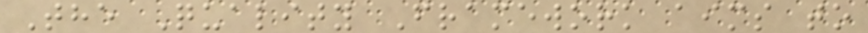The Quality Framework aims to
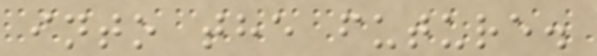into the future.
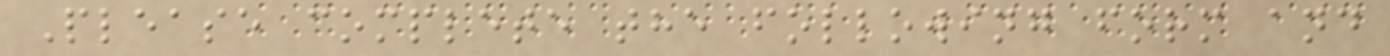Please complete the following form and
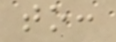to:
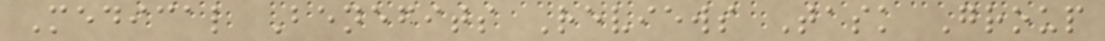Medical Benefits Reviews Task Group
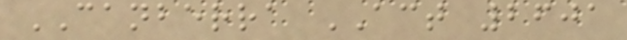CANBERRA ACT 2601
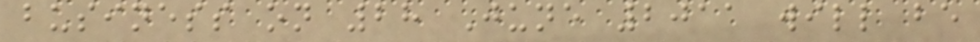business on 28 June 2011 will be
